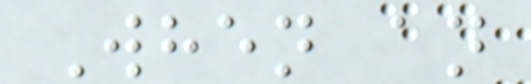When an
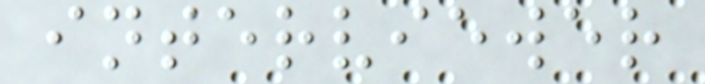interviewer
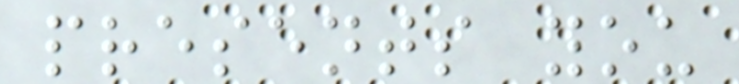presents you
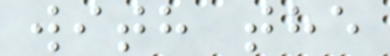with the
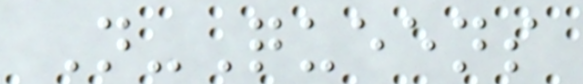N-Queens
